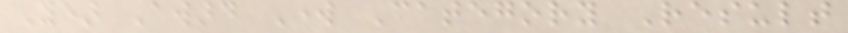Year Award Work Category Result
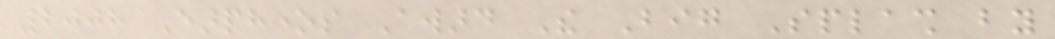2008 Earphones Award The Big Splash by
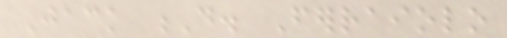Jack D. Ferraiolo
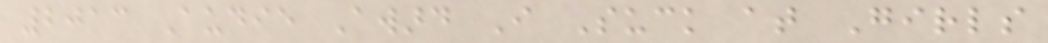2013 Audie Award I Suck at Girls
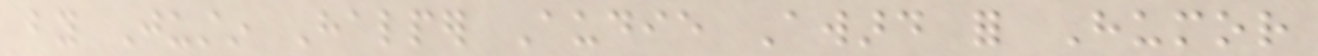by Justin Halper Audie Award for Humor
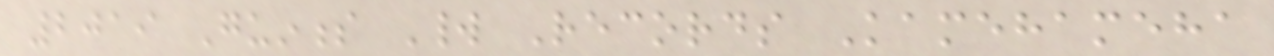2019 Guinness World Records Kamehameha
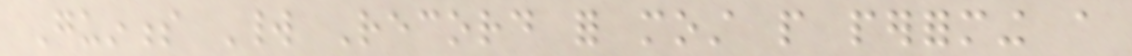Guinness World Record for most people performing a
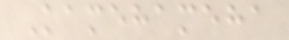Kamehameha
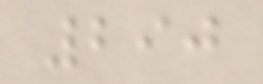290
